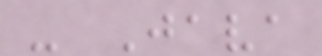- Java
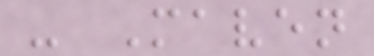- Maven
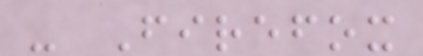- Firefox
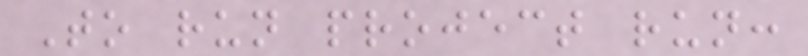To run project run:
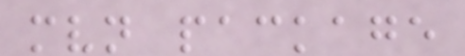mvn package
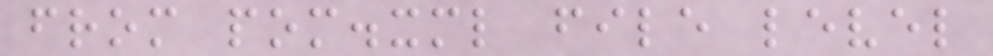from pom.xml file level
